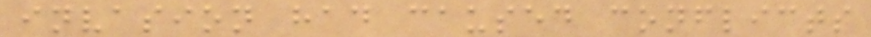invasion had caused conflicts
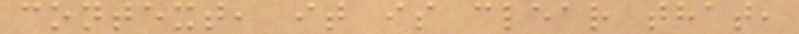context, it is clear that,
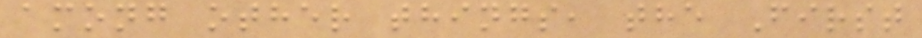among other things, the First
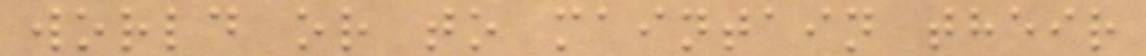world or to maintain their
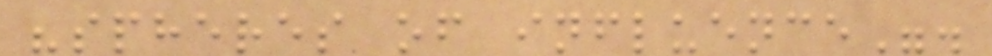"spheres of influence".
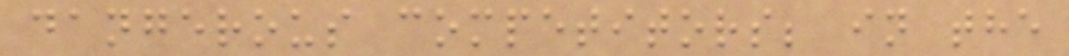dangerous competitors; in the
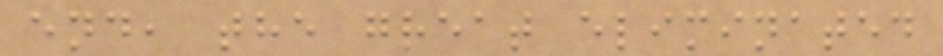end, the great eliminated
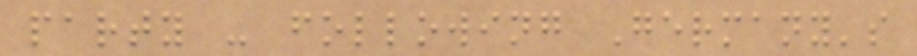party - following Germany's
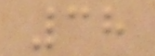38
